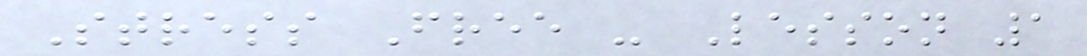Stress Free - Lesson 1
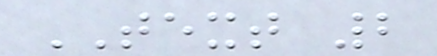TEXT 2
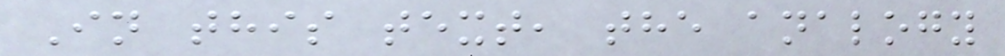In this text, the analogy
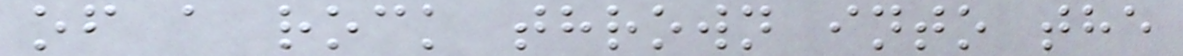of a rock thrown into the
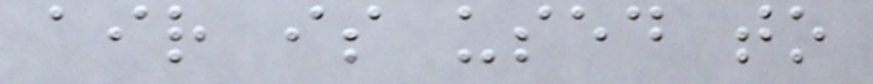air is used to
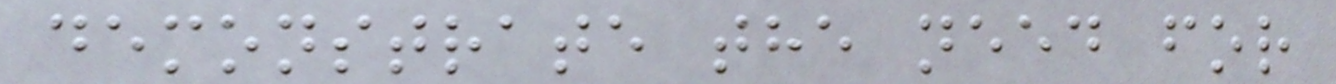demonstrate the need for
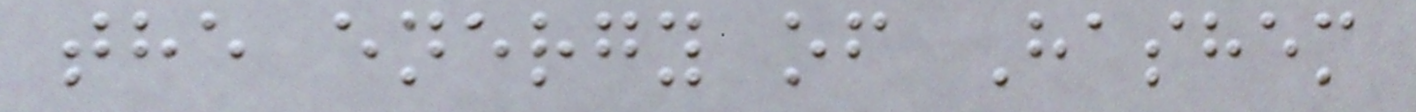the energy of Hashem
